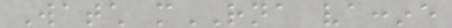Watch mRNA vaccine
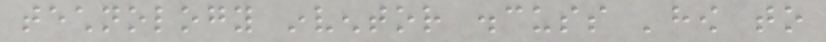technology inventor discuss 'how to
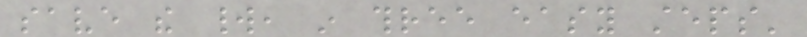save the world, in three easy steps'
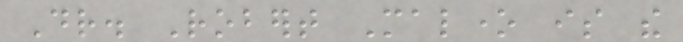Dr. Robert Malone is the
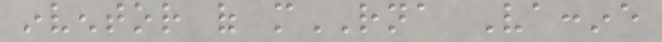inventor of mRNA Vaccine
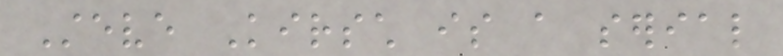Steve Kirsch is a serial
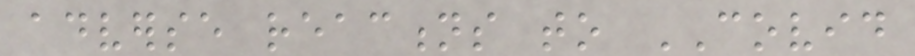adverse reactions to COVID
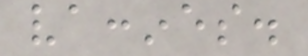vaccines.
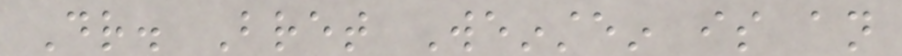Dr. Bret Weinstein is an
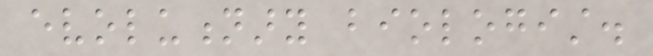evolutionary biologist.
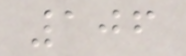106
